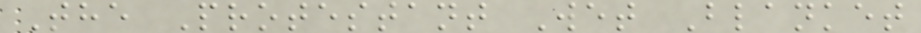The Protestant Wet Blanket
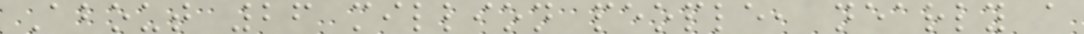About 26 million people, nearly a
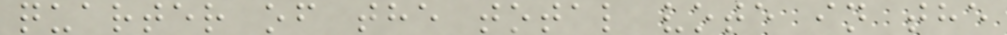quarter of the total vote in the
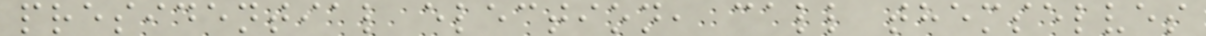presidential election, call themselves
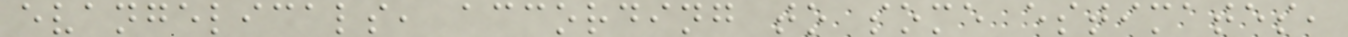evangelicals, according to some estimates,
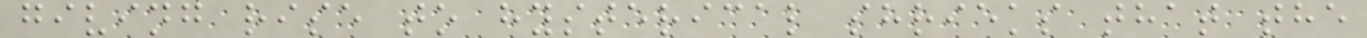giving rise to hysterical shrieks that the
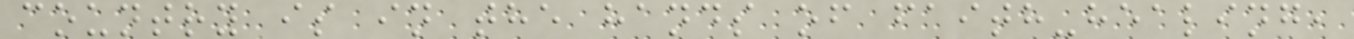country is in the hands of faith-healing,
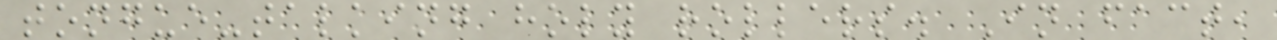tongue-talking holy rollers. In fact,
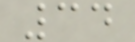34
